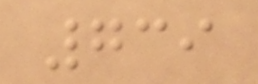739
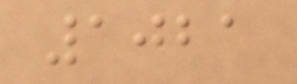1021
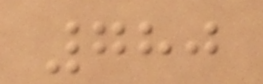780
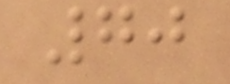70
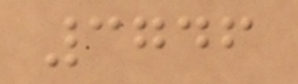3746
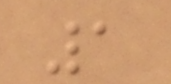1
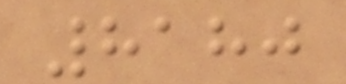8180
